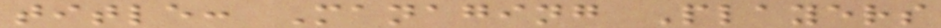title: Managing Players
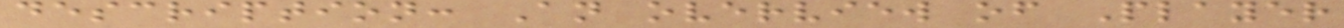description: An overview of Player
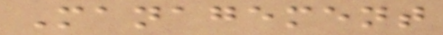Management
